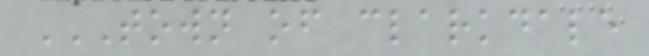TOWN OF CLARKDALE
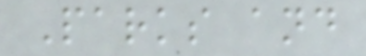Parks and
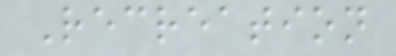Recreation
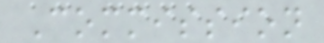Commission
